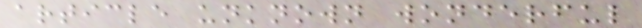article unknown wonderful
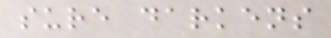sure darkens
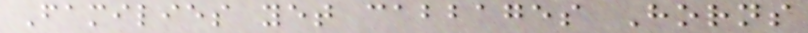Families yet cabbages Horns
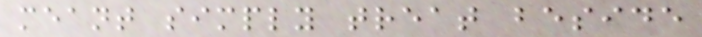meant simply treat beside
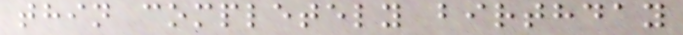thin completely birthday
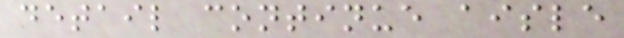detail continue aisle
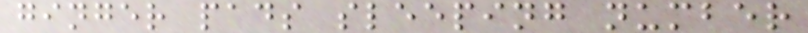ginger pads sleeping number
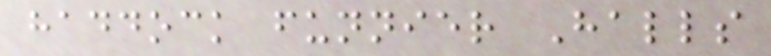haddock funnier Halls
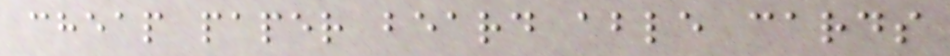cheap paper beard able cards
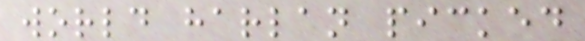world harlan picked
